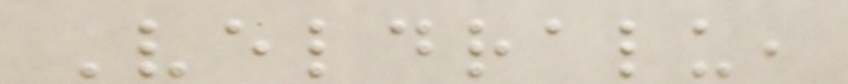Veldralu,
